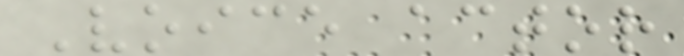Voice actor
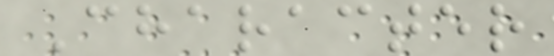Character
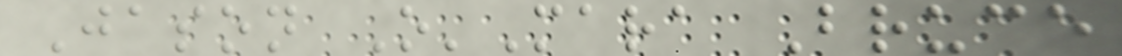Jason O'Mara Bruce
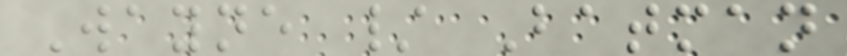Wayne / Batman
